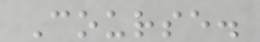Course.
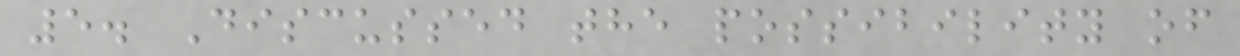5. Discussed the possibility of
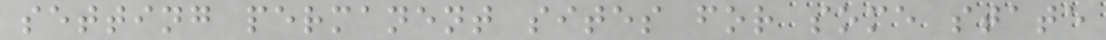setting permanent sites for some state
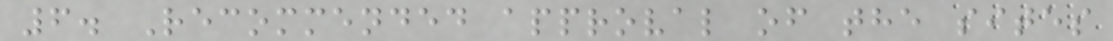6. Recommended approval of the sites
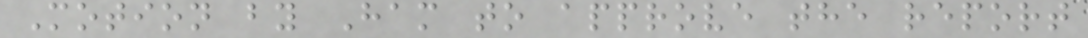Motion by Ham to approve the report
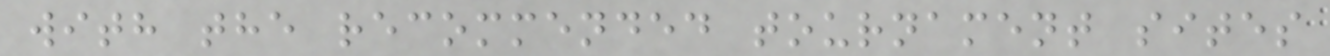with the recommended tournament sites
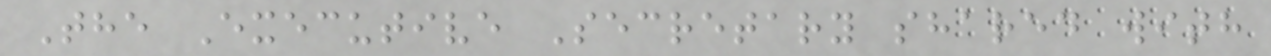The Executive Secretary shared with
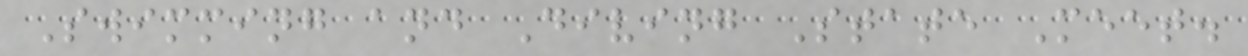Swimming and Diving State Meet.
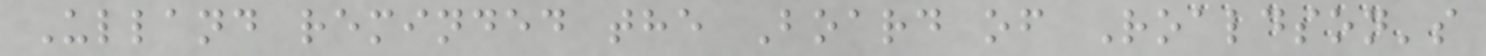Ulland reminded the Board of Roaldson's
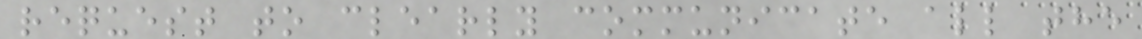request to clearly communicate all the
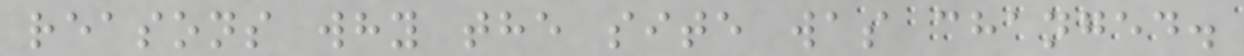reasons why the site was changed.
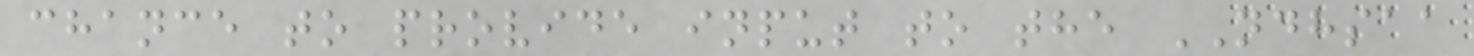chance to provide input to the NDHSAA
